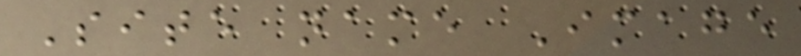Site name Image
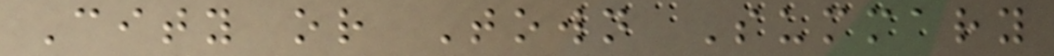City or Town Summary
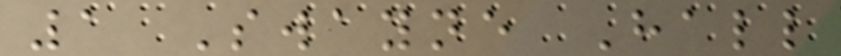1 Swayne Hall
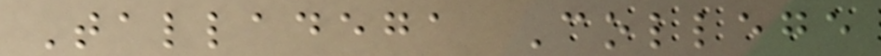Talladega College
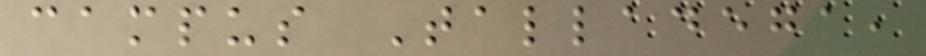campus Talladega,
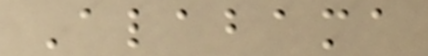Alabama
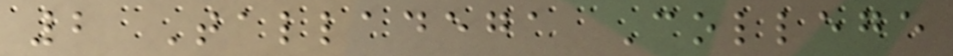2 Talladega College
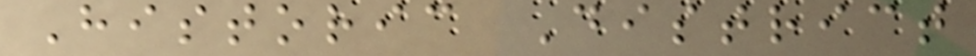Historic District
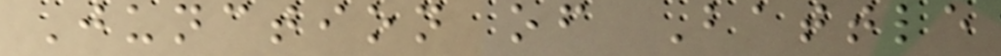Junction of Battle
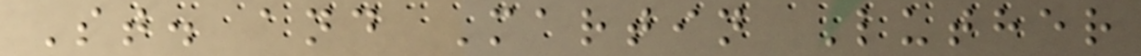St. and Martin Luther
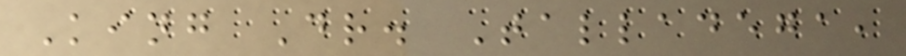King Dr. Talladega,
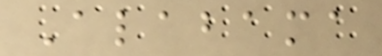Alabama
